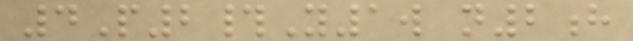4P2#Y1w n2h
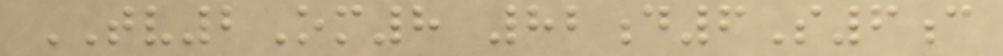TV2Om8 82d6S6c
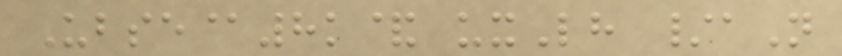Ubse@8k& uxLh /aN
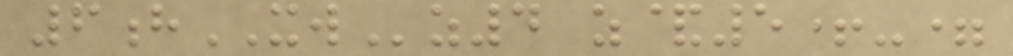6hXWz4 z&5+-=
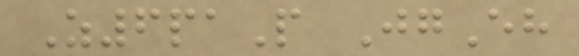Z6paP JgEh
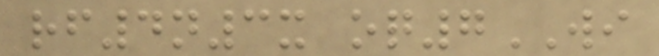rf4n3x oq7WI
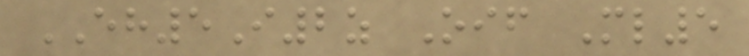EH5I2z Oif Ml5
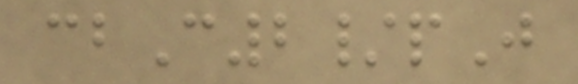cbC2/pJ
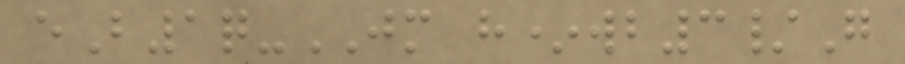eB1q-JM h*wb3/G
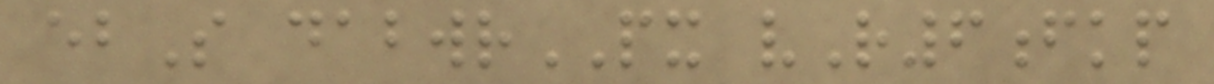ebS dabwrPX vR6fkp
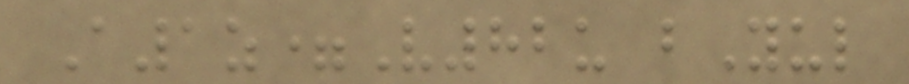A1z=V82u bYul
